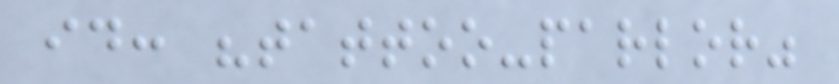id: "tattoo-parlor"
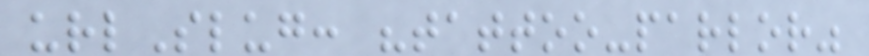urlSlug: "tattoo-parlor"
